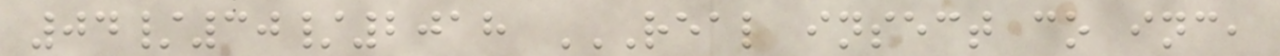04/30/2018 REAL INSECT CO INC,
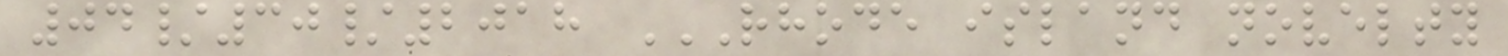04/30/2018 RHODE ISLAND NOVELTY
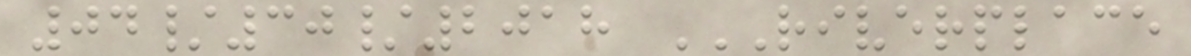04/30/2018 RIVERPLACE
